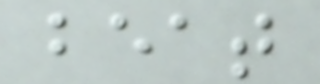beat
